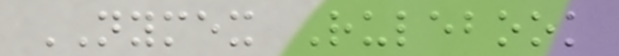NYMEX Rulebook
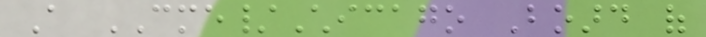A CME/Chicago Board of
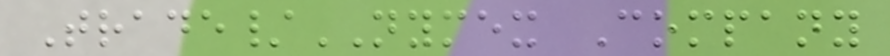Trade/NYMEX Company
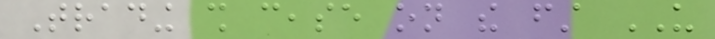Trading shall cease on the first US
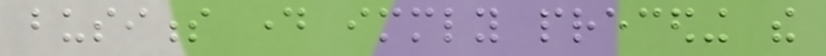business day immediately preceding the
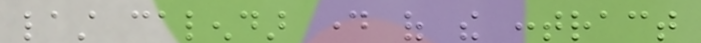last calendar day of the contract
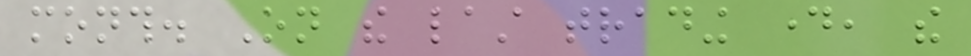month. On the last trading day, the
